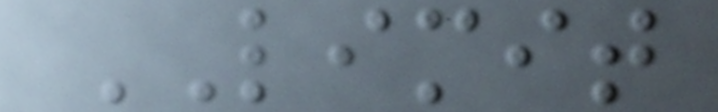LIMIT
